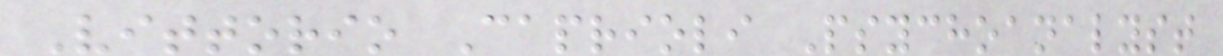Vittorio Caprioli Psychoanalyst
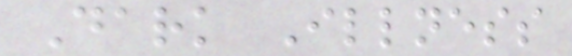Dark Illness
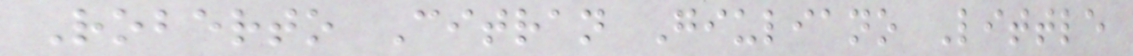Roberto Citran Giuliano Little
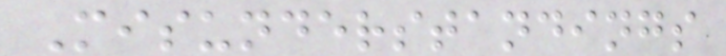Misunderstandings
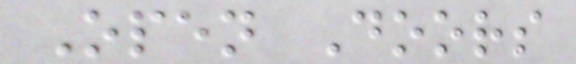Open Doors
